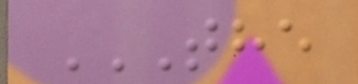THE
